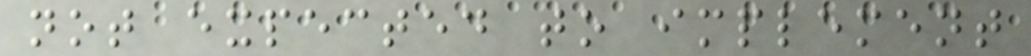not expected to implement
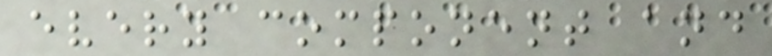every component and
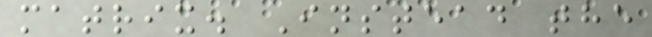matrix. Instead the
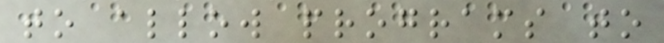to allow programs to
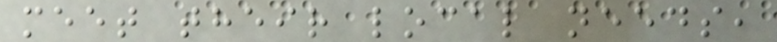meet their local needs,
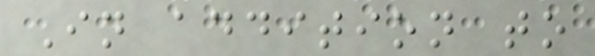In addition to
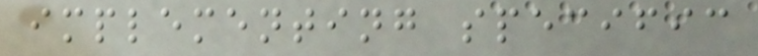implementing specific
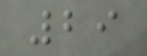29
